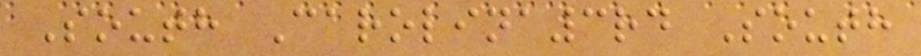South Carolina3rd South
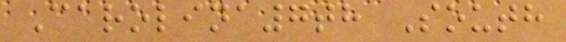Carolina7th South
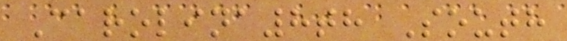Carolina8th South
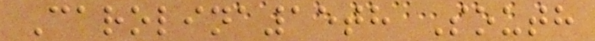Carolina15th South
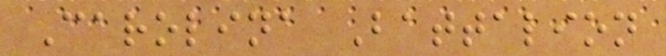Carolina Battalion
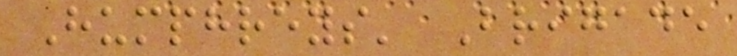Humphreys' Brigade
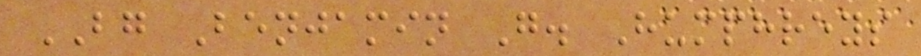BG Benjamin G. Humphreys
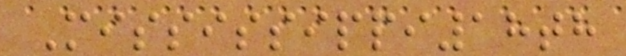Mississippi18th
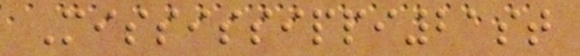Mississippi21st
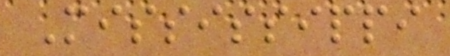Mississippi
